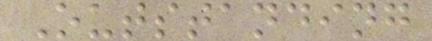Outstanding
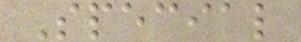Special
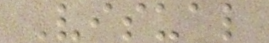Visual
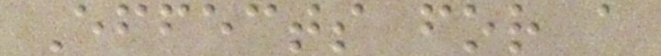Effects for a
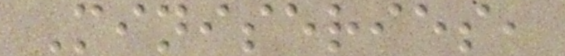Miniseries,
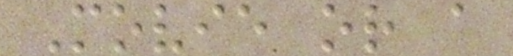Movie or a
